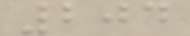204
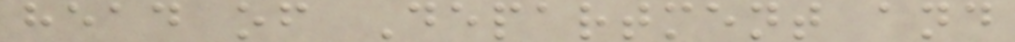head of Department and
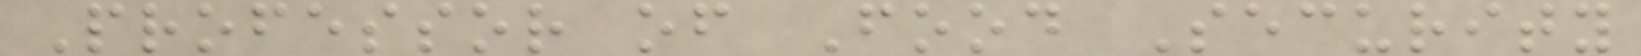Professor of Food Security
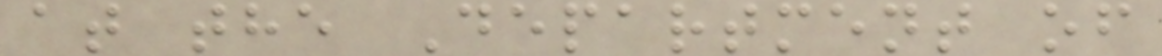at the Department of
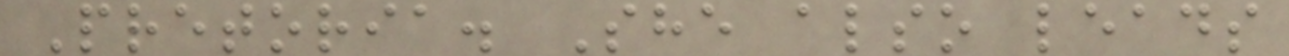Pretoria. She also leads
